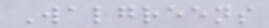Walgreens
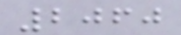2060
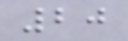20
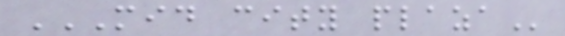MID CITY PLAZA
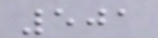501
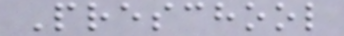Preschool
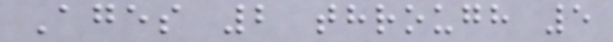Ages 2 through 5
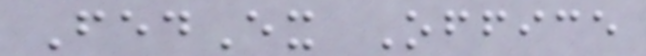FedEx Office
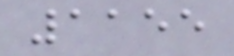1155
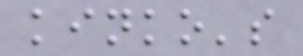kinko's
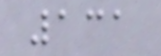131
